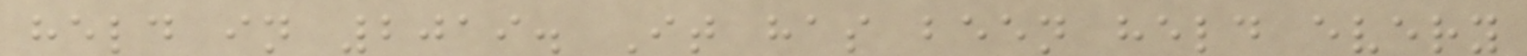held in 2019. It has been held every
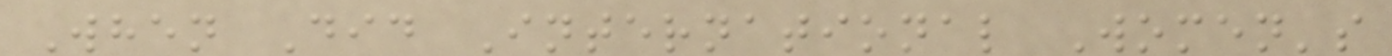When Did International Women's
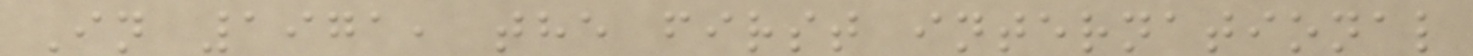In 1971, the first international
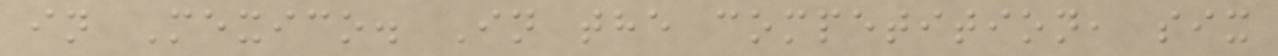in Mexico. In the competition, six
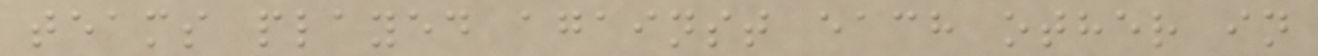teams played against each other in
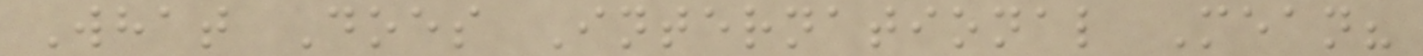What Does International Mean?
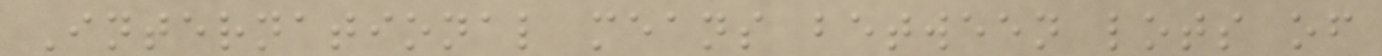International means between lots of
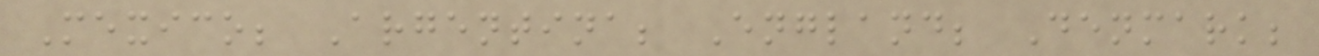Mexico; Argentina; England; Denmark;
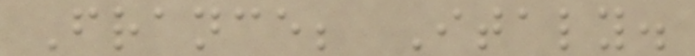France; Italy.
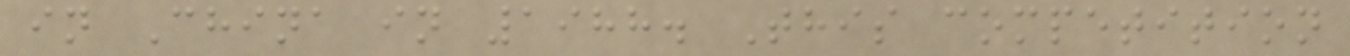in China in 1988. This competition
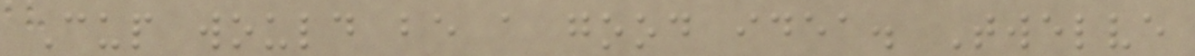Cup would be a good idea. Twelve
